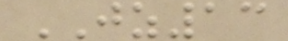JZ13
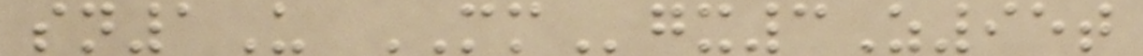sn1U MMgx3Z95t
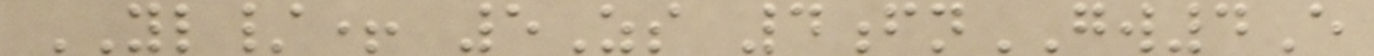YL/+ 5Zs 4fnGW4E
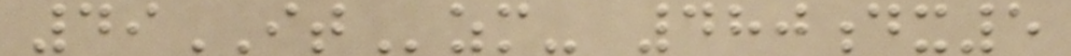49ITzm- 480dx5
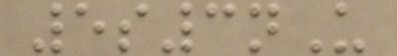5s3nU
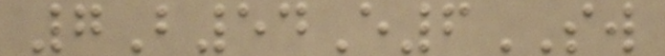7B54E6SW
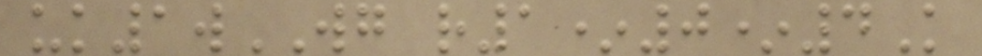uk1wWG r1*0*4K
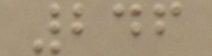246
